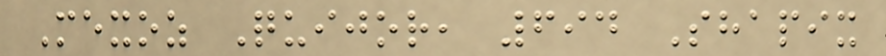Mexoz Quijor, 694 Shapix
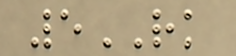5RK
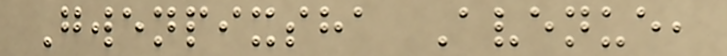Gwenpixsha Avenue,
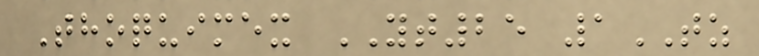Thoquimex YT25 1TZ
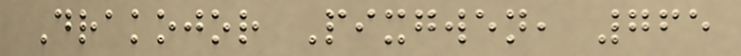Drakojor Pixgwen, 765
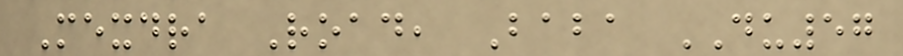Mexdra Road, Baba DU57
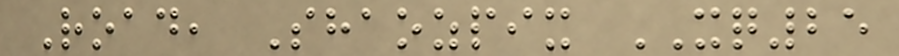Road, Shaozpix XQ25
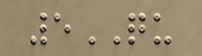5QU
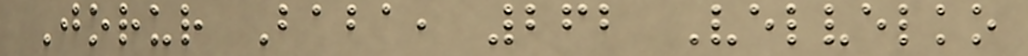Jorur Baba, 262 Velvelko
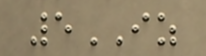5IZ
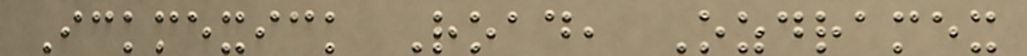Ickmexick Road, Ozdramex
